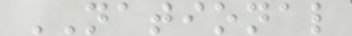NATIONAL
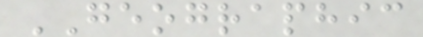GEOGRAPHIC
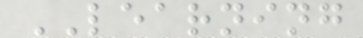LEARNING
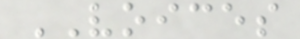VOICES
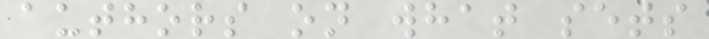authors on what sets
